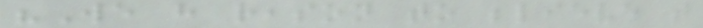"We have reason to believe that
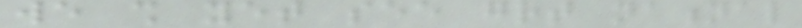we shall yet see great national
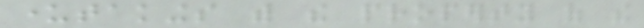undertakings with the property of the
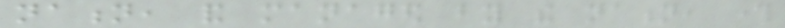nation, and managed by the nation, through
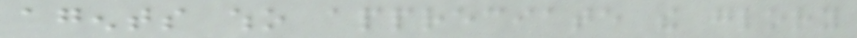agents who appreciate the glory
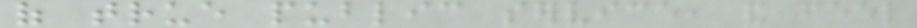of true public service, and feel
